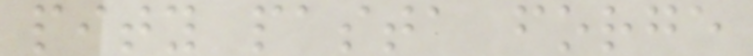pity pasta forge
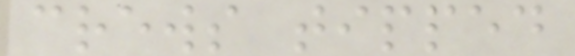crews tipped
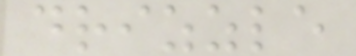drizzle
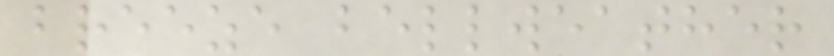breeze bellweather
